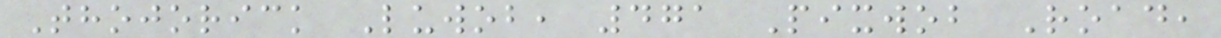Thojorick Luwob, 471 Pixwob Road,
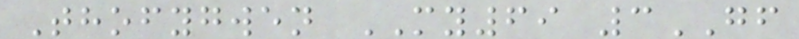Thofygwen MY69 3GF
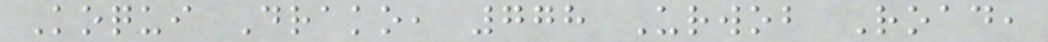Koqui Drako, 778 Urwob Road,
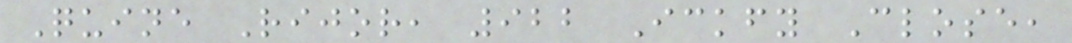Quine Rijor, 922 Ickfy Close,
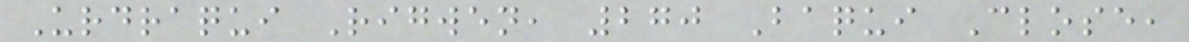Urdraqui Rigwen, 270 Baqui Close,
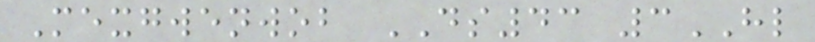Mexgwenwob DS43 3HL
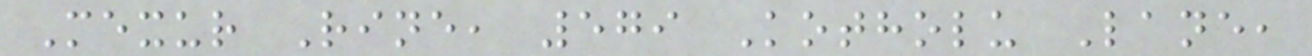Mexur Rine, 579 Kotholu Lane,
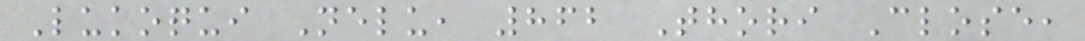Lukoqui Nelu, 862 Thori Close,
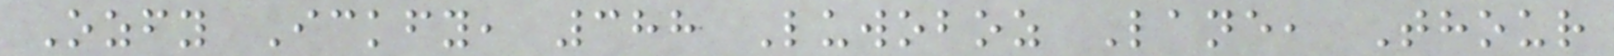Ozfy Ickfy, 388 Luwoboz Lane, Thour
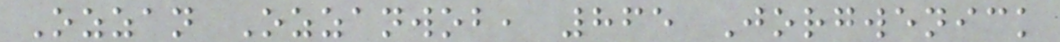Ozzan Ozzanwob, 865 Jorgwenick
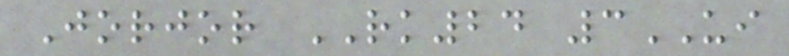Jorjor RK24 3UI
